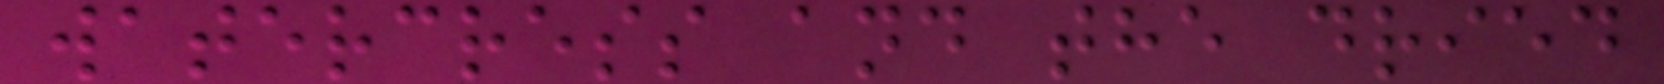watercress and the dried
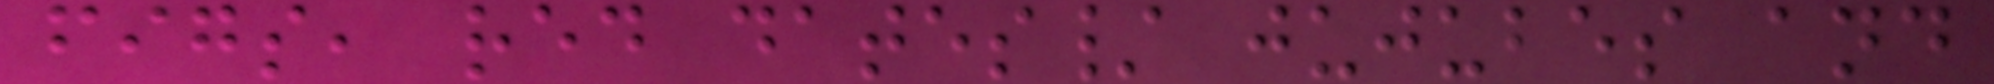figs, red dates/ jujubes and
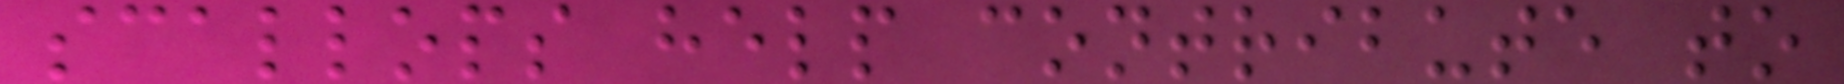scallops help contribute to
